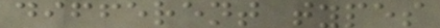different types
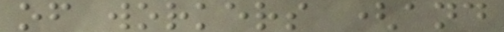of workers (and
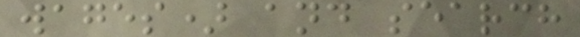wages) and search
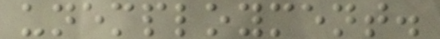unemployment.
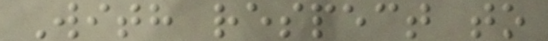With respect to
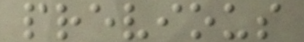previous
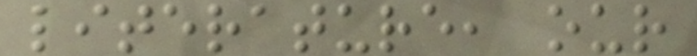literature, our
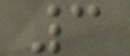3
